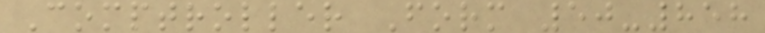Comptroller Form 50-858
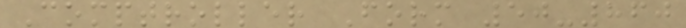Comptroller Form 50-860
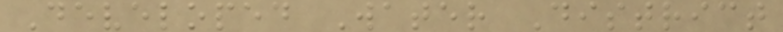Developed Water District
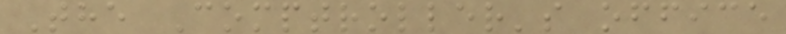The Comptroller's office
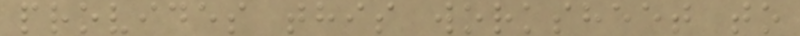provides this worksheet to
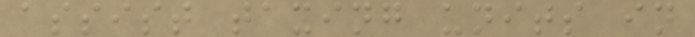assist taxing units in
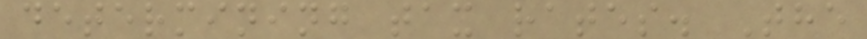determining tax rates. The
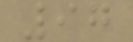97
